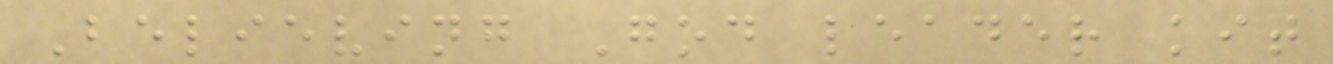Believing God leader kit
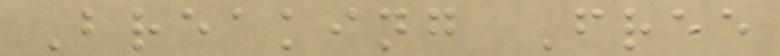Breaking Free
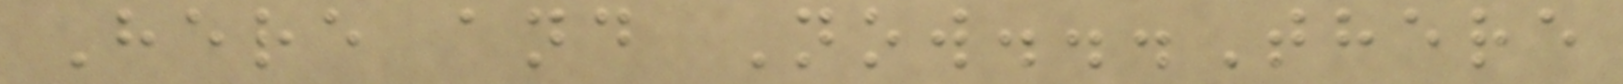Here and Now...There
